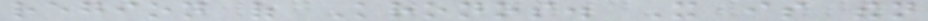region of Kronos. It is then
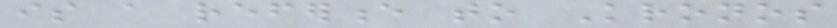is a reference to Kronos
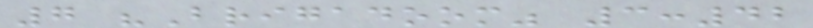7 "Brigadoom" 3:42
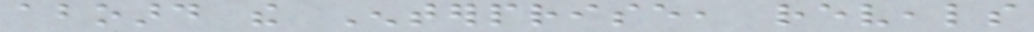aboard the Enterprise, reveals
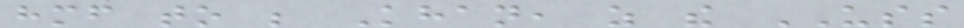himself to be Khan, as the USS
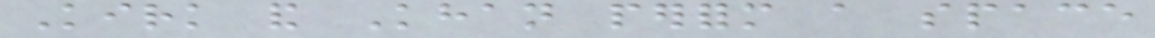Kirk and Khan perform a space
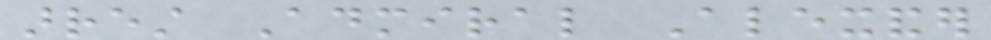arrest Admiral Alexander
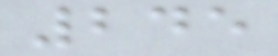245
